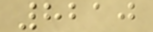8210
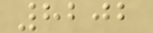8202
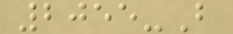2055-B
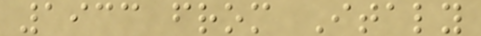1933 from Italy
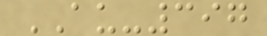AU-397
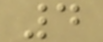4
